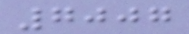7007
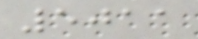5011
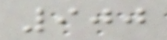900
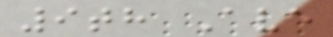9th Ave
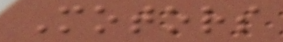Motors
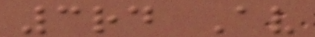3rd Av
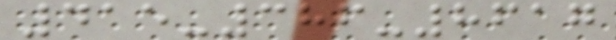415-386-8617
